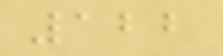122
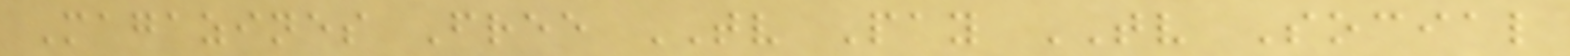Magazines Free TV Pay TV Social
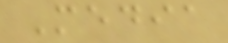Media
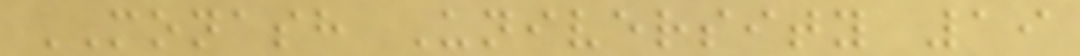MONASH University 19
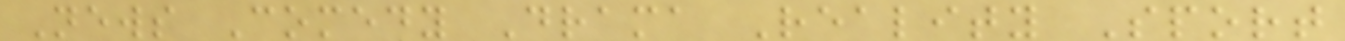News Comedy Drama Reality Sport
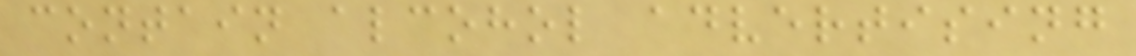contain alcohol advertising
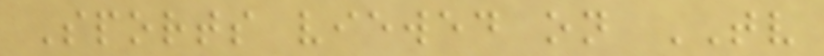Sports viewed on TV
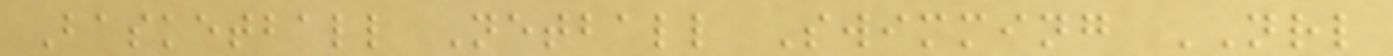Basketball Netball Swimming NRL
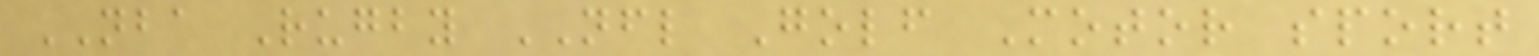NBA Rugby NFL Golf Motor sport
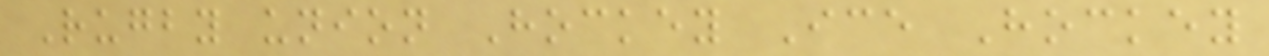Rugby union Hockey Ice Hockey
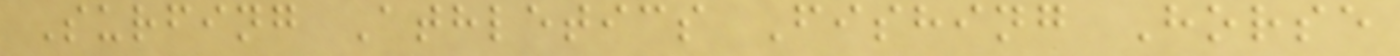Surfing Athletics Fishing Horse
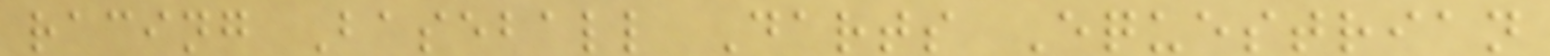racing Baseball Darts Equestrian
